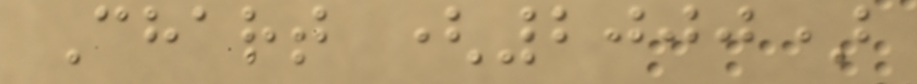Chart (2000)
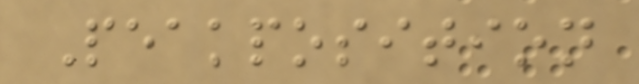Peakposition
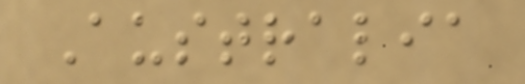Australia
